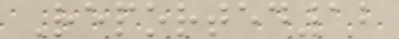Reported12
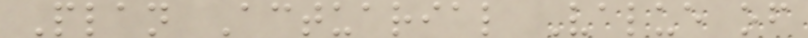Plan Actuarial Value of
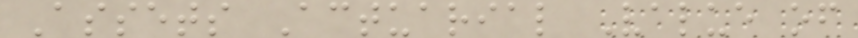Assets Actuarial Value of
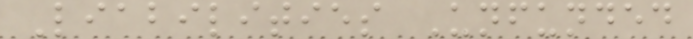Liabilities Unfunded
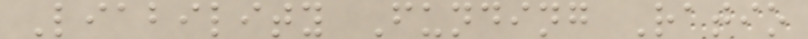Liability Funding Ratio
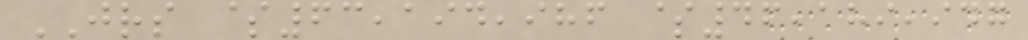JRS $63,194,986 $46,189,947
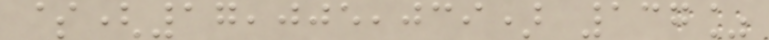$(17,005,039) 137%
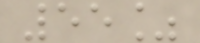55%
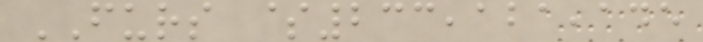FURS $233,121,145
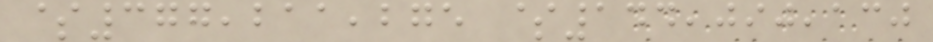$377,211,275 $144,090,130
